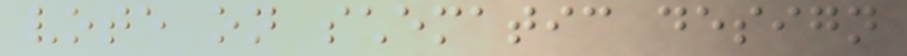vote on schematic design
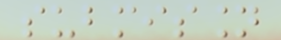submission
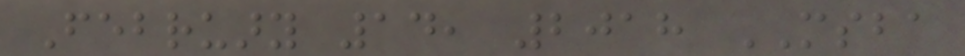February 14, 2018 MSBA
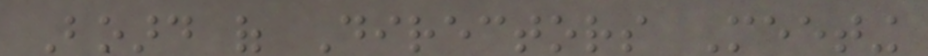Board of Directors Meeting
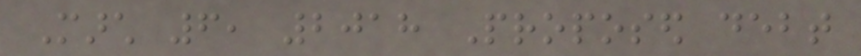March 6, 2018 Proposed debt
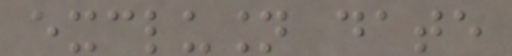exclusion date
